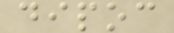dipoc
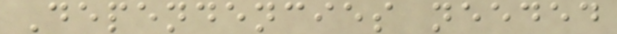Dependencies needed
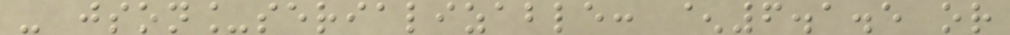- json_serializable: ^6.1.5 or
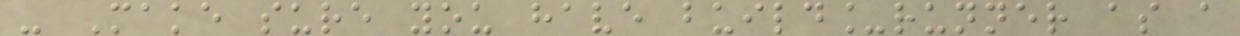- Make sure you have build_runner as a
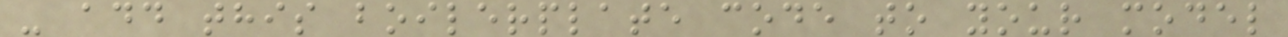- add this boilerplate code to your model
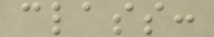class:
